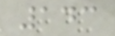143
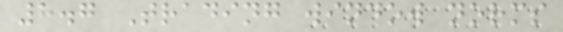8.7 Trading window norms
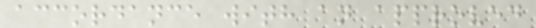accordance with an approved
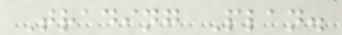Trading Plan.
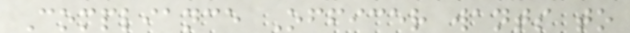Compliance Officer wants to
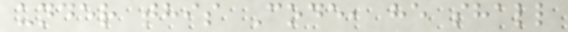under this Code, he shall
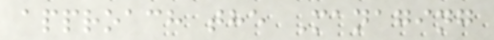approach the Managing
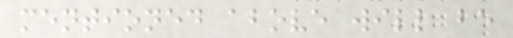mentioned above will be
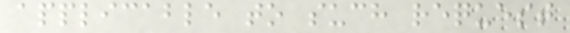applicable to such request
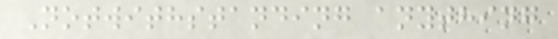Notwithstanding anything
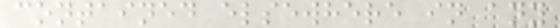contained elsewhere in any
